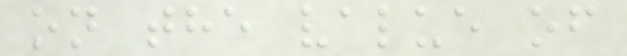on the value of
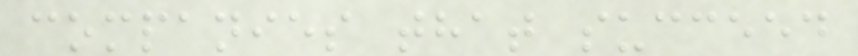companies that succeed
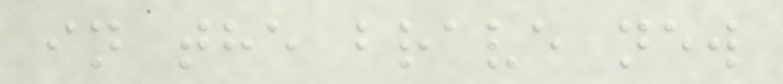in the brave new
